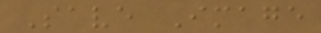Save Image
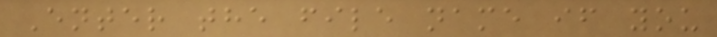Enter the file name if you
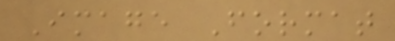Image Format
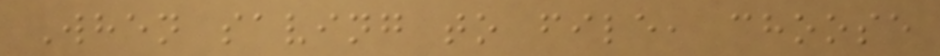When saving to file, choose
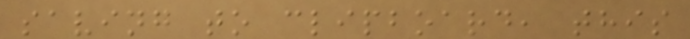saving to clipboard, this
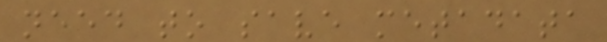need to save metadata
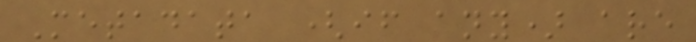Metadata (if any) are
